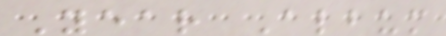Year Album
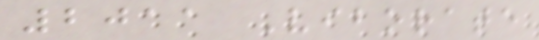2011 Viborate
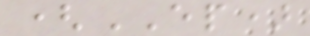(EP)
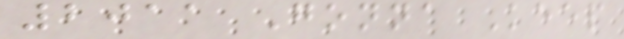2011 Gonna Keep
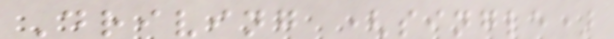Driving (single)
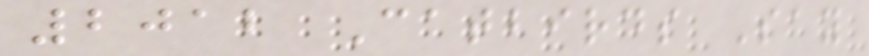2012 Catbirds Say
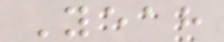Yeah
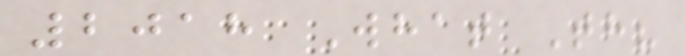2018 What Th?
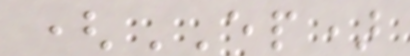(EP)
